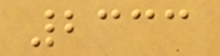2333
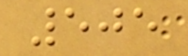505
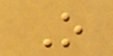O
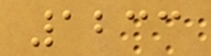1233
